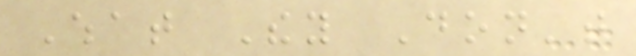What They Don't
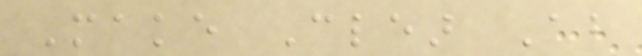Make Clear About
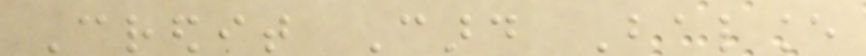Credit Card Balance
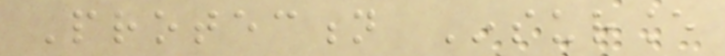Protection Insurance
